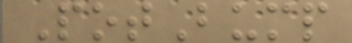PotBump
